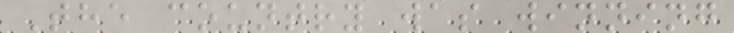The country was winning
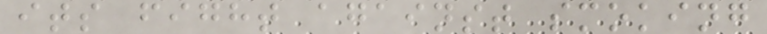its fight against smoking
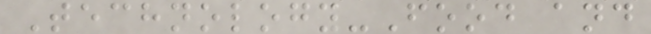Technology-Food and
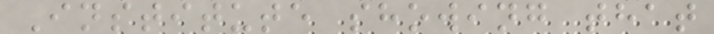Institute showing that
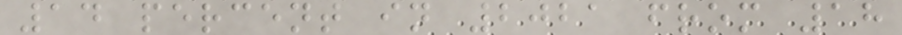14 percent in 2021 from 18
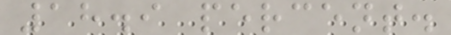18.9 percent.
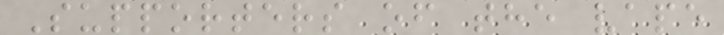Supporters of the vape
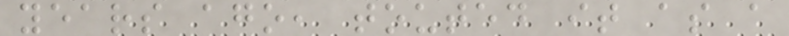years ago, touted it as a
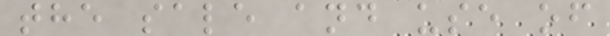the sale and use of
